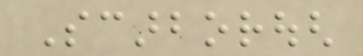Scarborough
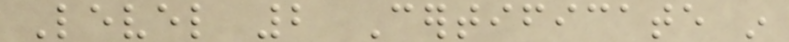Level 2 Certificate in
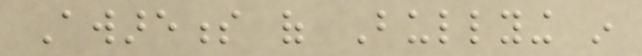Awareness of Bullying in
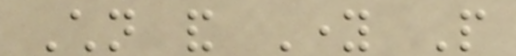Children and Young People
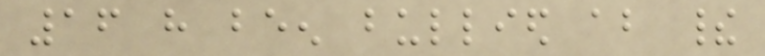16 have been bullied about their
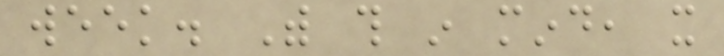week. With this in mind, it
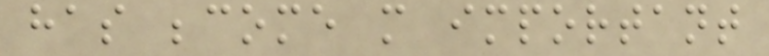has become more important
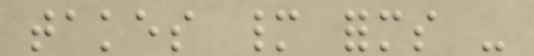takes many forms -
